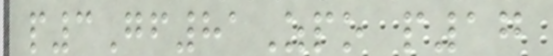p3Gf81Zpo p17
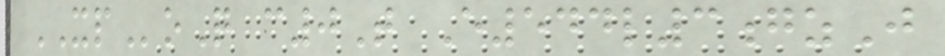XPoQ c0T E544l3gzJ
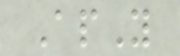ApY
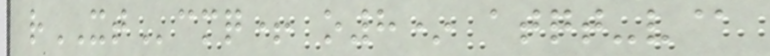rXTcmq+ o8* atqt-v@
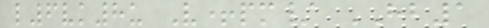l6vk8u V+pm/ HB1
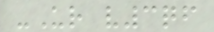-Ur v3qf
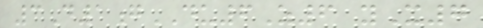3D1gDU6Z6 yX7
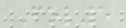Fol5
